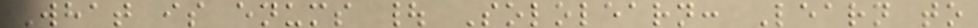What is enums | Sololearn: Learn to
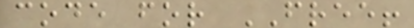code for FREE!
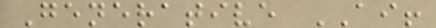Generative AI!
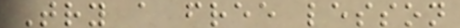Try a free lesson
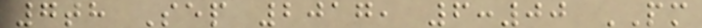7th Sep 2017, 6:00 PM
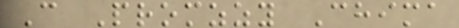C Promzzy Chima
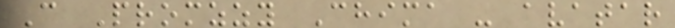C Promzzy Chima - avatar
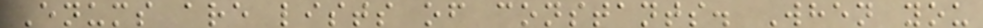Enums are lists of constants. When you
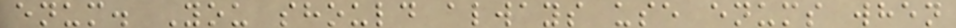enum. You should always use enums when
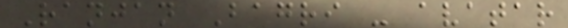Ranjan Bagri - avatar
